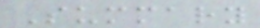Summary
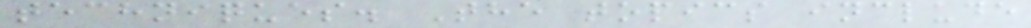techniques. The topics include
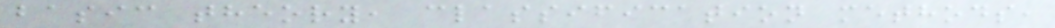basic theory, classification methods,
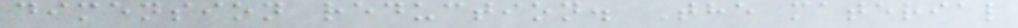dimension reduction. The material
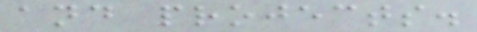and projects.
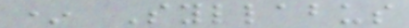* Syllabus
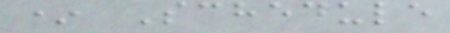* Schedule
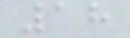18
